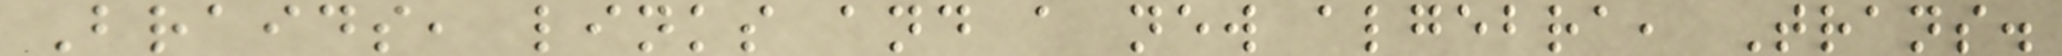Braids, links and a new algebra, Trans.
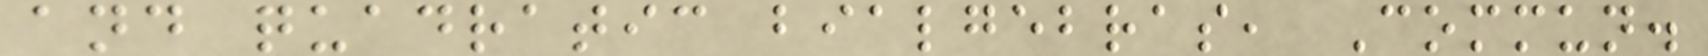and quadratic bialgebras, Commun.
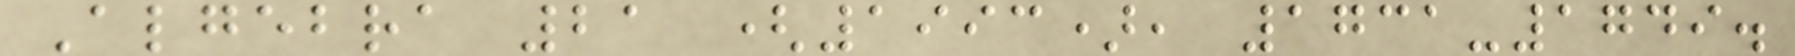Algebra 21 (1993), 1731-1749.
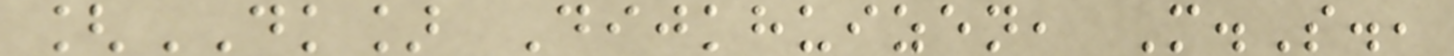[DK] Dijkhuizen, M.S.,
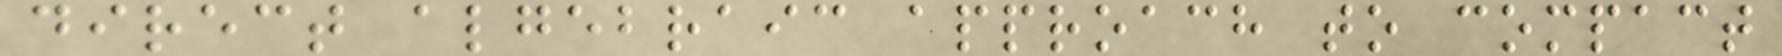direct algebraic approach to compact
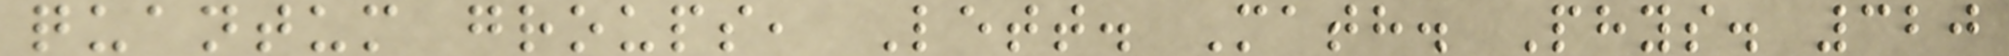quantum groups, Lett. Math. Phys. 320
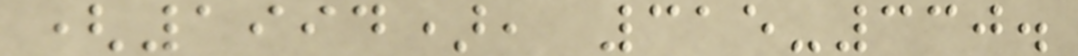(1994), 315-330.
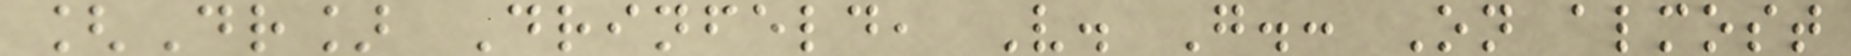[Dr] Drinfeld, V. G.: On almost
